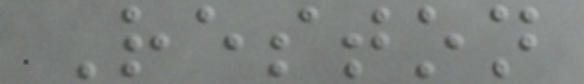Reston
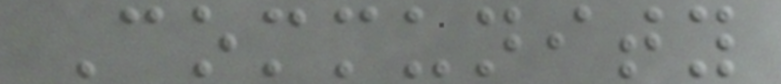Community
